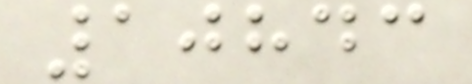10843
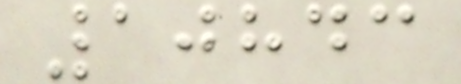10843
